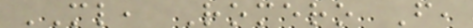ML, Romero F,
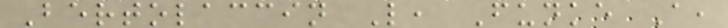Bertolaccin L, Funke A,
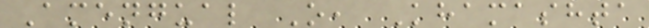Amengual O, Khamashta
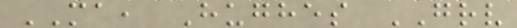MA, Hughes GRV
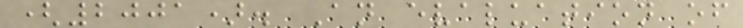(2001). An evaluation of
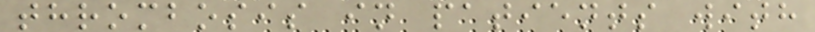thrombosis in patients with
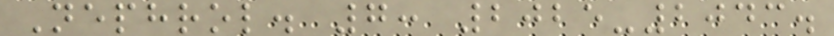Nephrol. 7: 2025-2043.
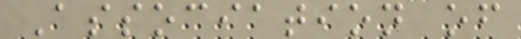Association of
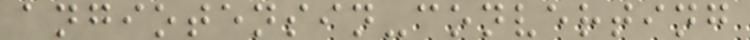angiotensin-converting
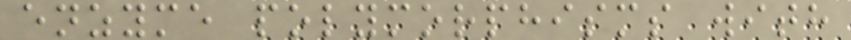enzyme polymorphisms with
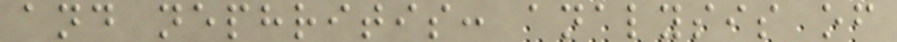and nephritis: analysis of
